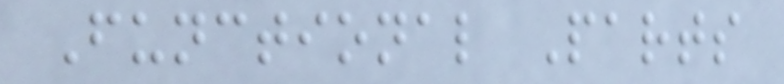Functional Parts
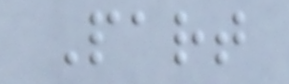Part
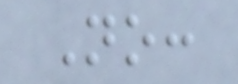No:
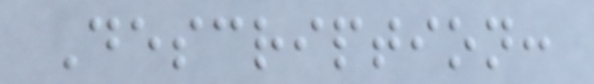Description:
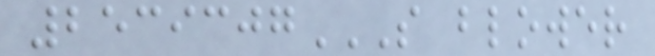2539307S BLOWER
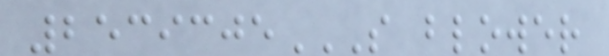2539305S BLOWER
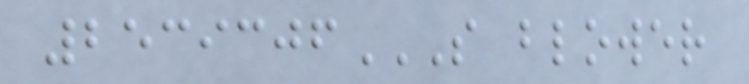2539306S BLOWER
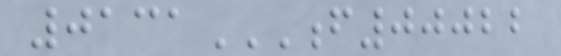0131F00022
